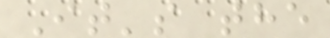It's the
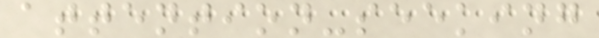attention-seeking
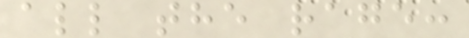all the rage:
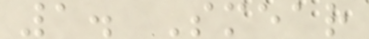1. Smear
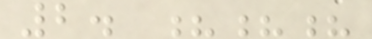2. ???
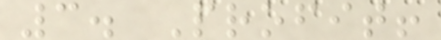3. Profit!
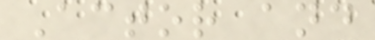Actor and
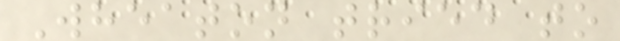Wheaton tried to
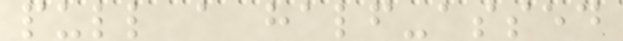pull a half-assed
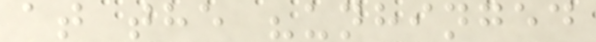at the "unhinged
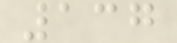137
